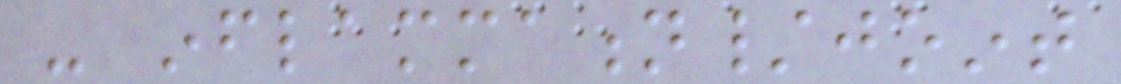- inflammation/joint
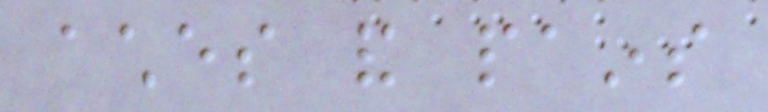aches and pains
